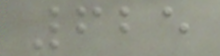625
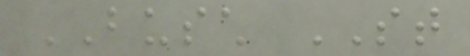BUSCH ST
